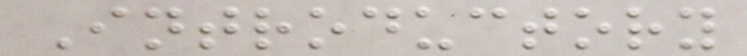Introductory
